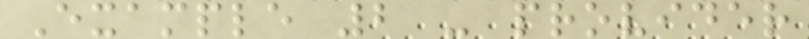Example 2 - provider
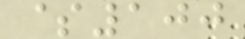$100
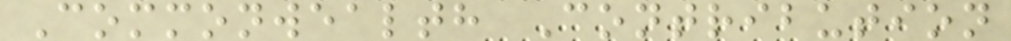Commonwealth Contribution
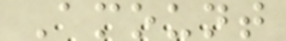Amount
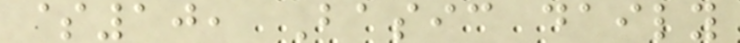$10, Basic daily
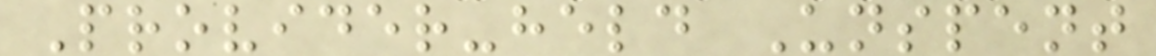Provider-held Unspent
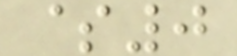$0
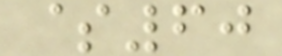$60
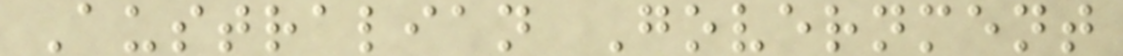Australian Government
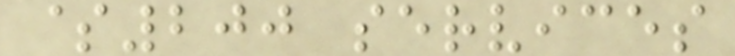$200 services
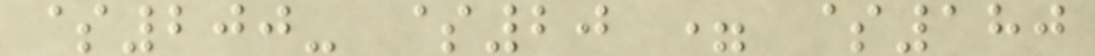$200- $20 = $180
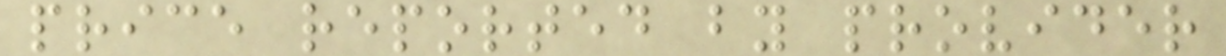price reported by provider
